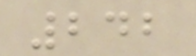242
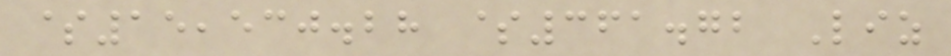$15,530.28 $361.72 Liz
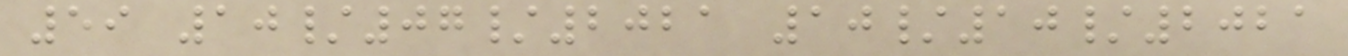59 10/07/2021 10/10/2021
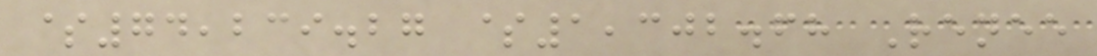$74,239.27 $1,302.68 Renee
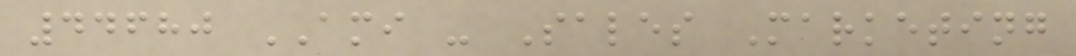44680 AMI - Sales Marketing
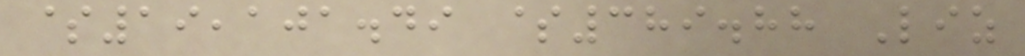$19,101.49 $389.88 Liz
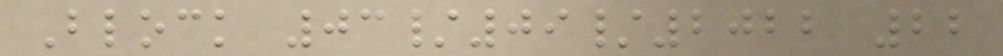Block 03/09/2022 22
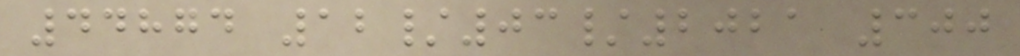44874 12/03/2021 300
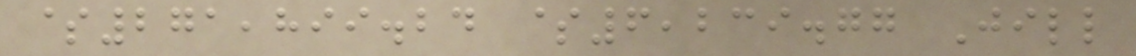$271,899.24 $6,239.77 Jill
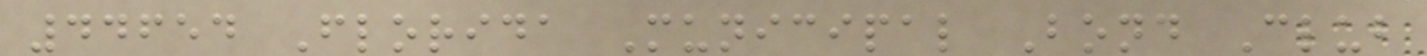44654 Florida Municipal Bond Club
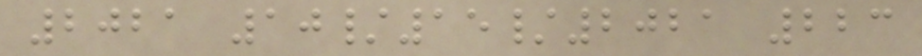2021 10/15/2021 223
